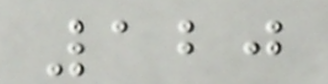120
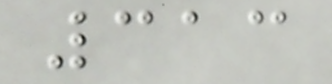313
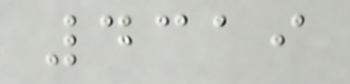4319
